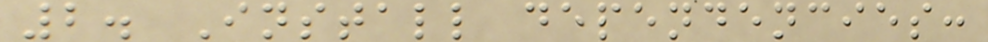2. Install dependencies:
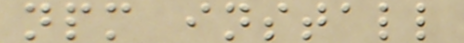npm install
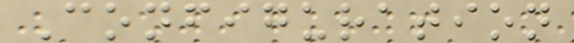Configuration
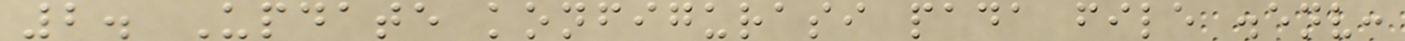2. Update konfigurasi pada file .env:
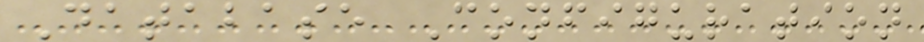Database Configuration
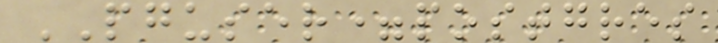PGUSER=postgres
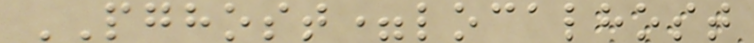PGHOST=localhost
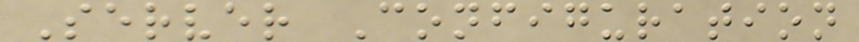Server Configuration
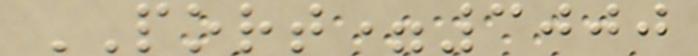PORT=3000
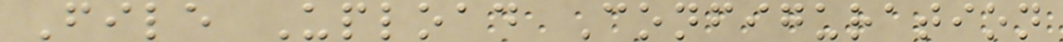File Upload Configuration
